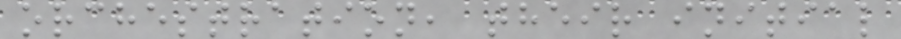orchestration, their initial
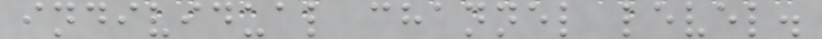individual channel level.
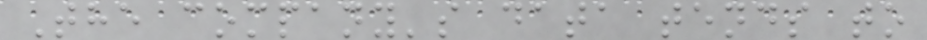The company's data tends to
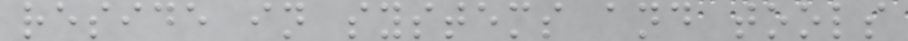reside in systems and tools
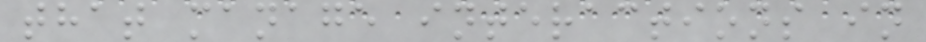that manage interactions in
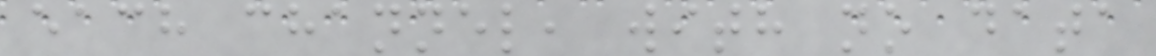each channel, with no data
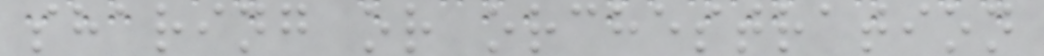sharing or orchestration
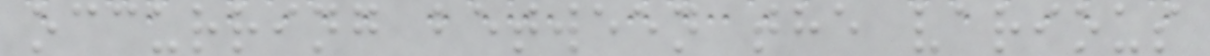occurring between the various
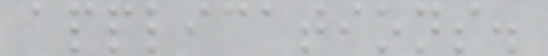applications.
